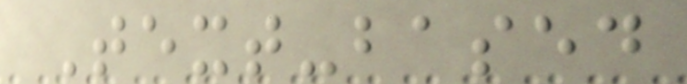Text-based
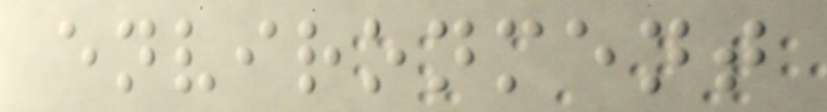environment
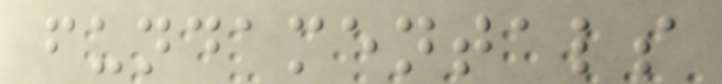fundamentals
